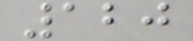120
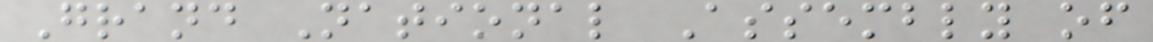Grand National Assembly of
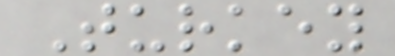Turkey
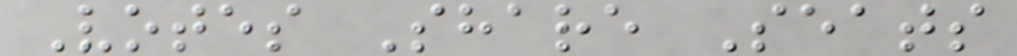Votes Share Seats
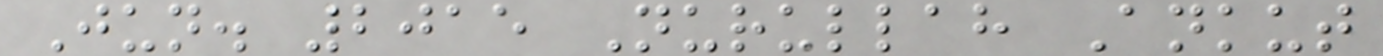Jun. 2015 Nurullah Ankut
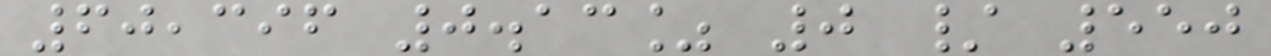60,396 0.13% 0 / 550
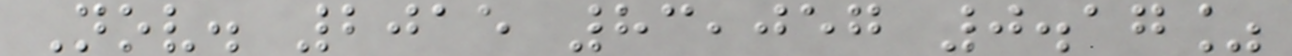Nov. 2015 83,057 0.17%
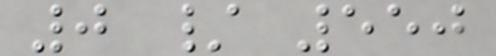0 / 550
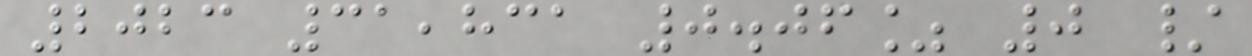2023 31,831 0.06% 0 /
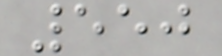550
